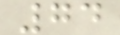74
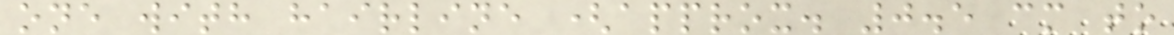one with hairline (approx. 0.5 cm to
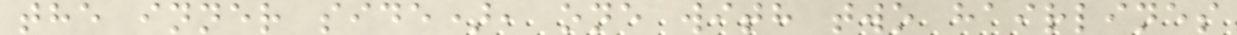the inner side), one with two hairlines
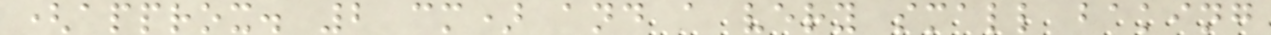(approx. 2 cm) and a very small baking
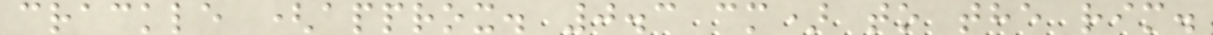crackle (approx. 0.3 cm) to the rim.
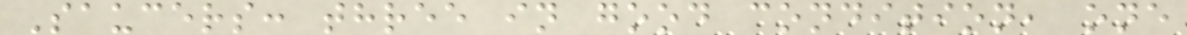Saucers: three in good condition, one
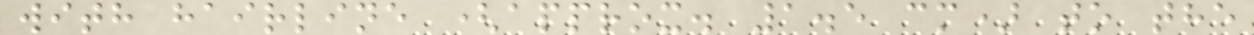with hairline (approx. 1.5 cm) to the
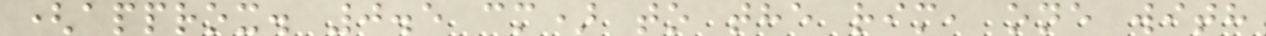(approx. 0.5 cm) to the rim, one with
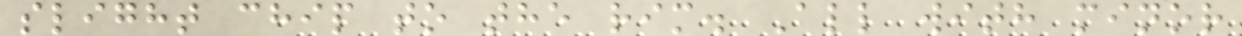slight chip to the rim. All with minor
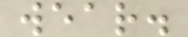wear.
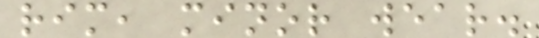rim, minor wear.
